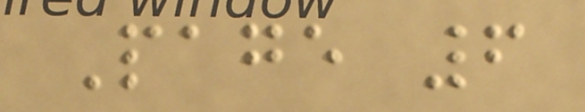Page 6
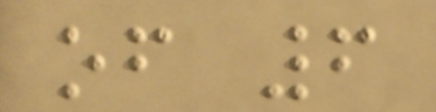of 6
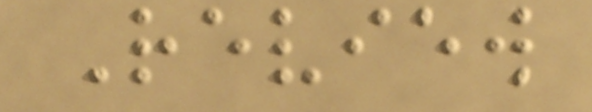Review
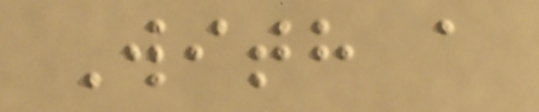With a
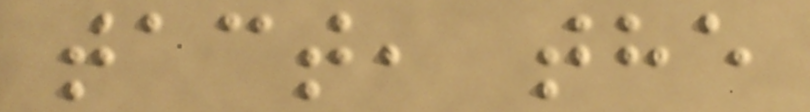tact, the
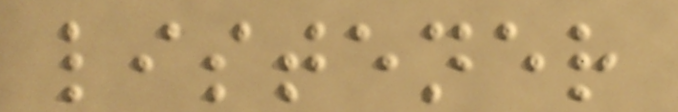listener
